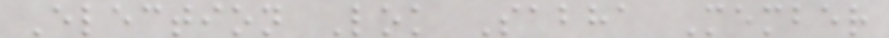Election Lok Sabha Member
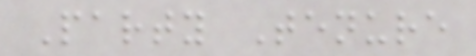Party Tenure
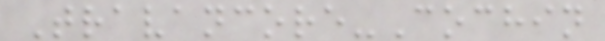Travancore-Cochin
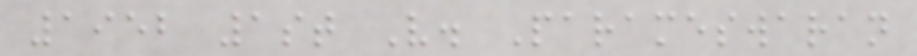1952 1st V. Parameswaran
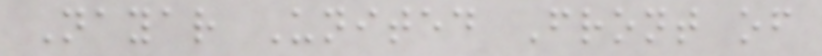Nayar United Front of
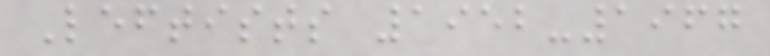Leftists 1952-1967
